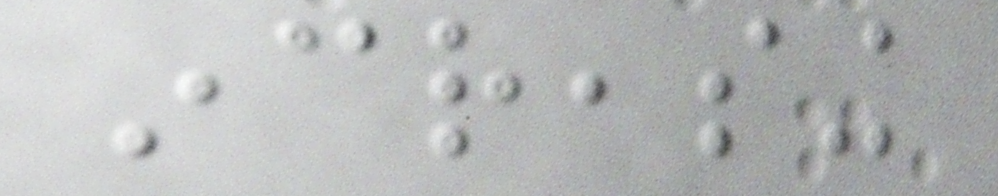increasing
